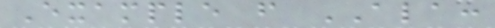Example from ALA:
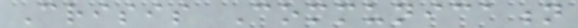Crisis Communication
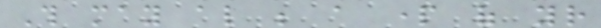This may also be a part of your
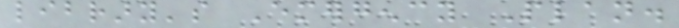library's Emergency Plan.
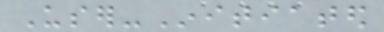User-Initiated
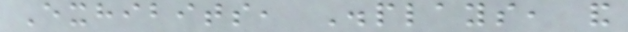Exhibits, Displays, and
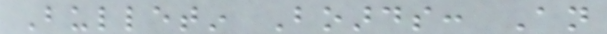Bulletin Boards: An
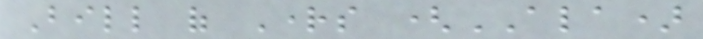Bill of Rights (ALA)
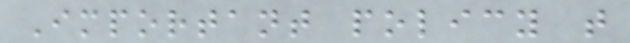Important policy that
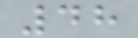48
